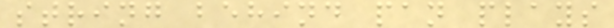string behind pan plays
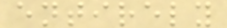entirely
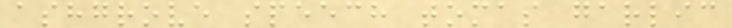ashgrove speech tomas garlic
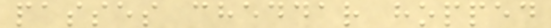passes cheddar hopped
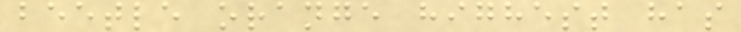beetle orange highest has
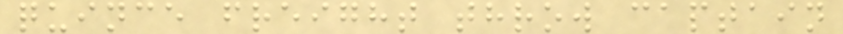quince freight throw captain
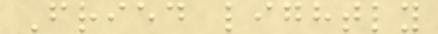Fried lightly
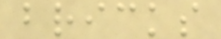bricks
